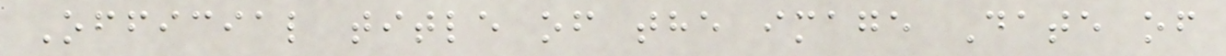Official title of the image Date of
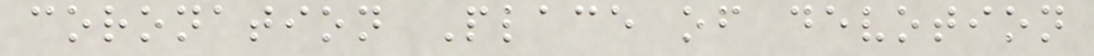coronation Place of devotion
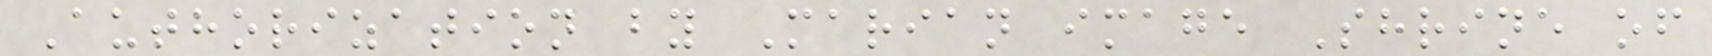Authorization by Marian image Shrine of
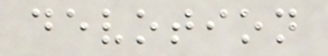devotion
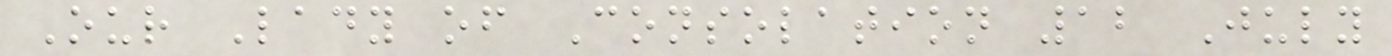Our Lady of Consolation 12 July
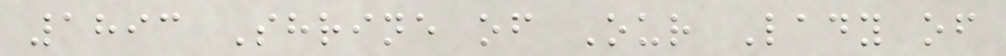1893 Shrine of Our Lady of
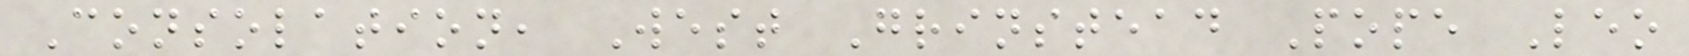Consolation, West Grinstead Pope Leo
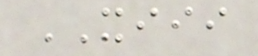XIII
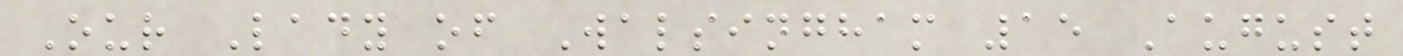Our Lady of Walsingham 15 August
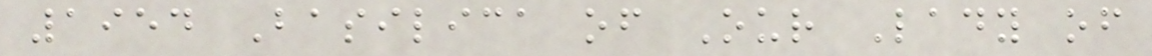1954 Basilica of Our Lady of
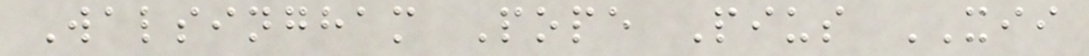Walsingham Pope Pius XII
